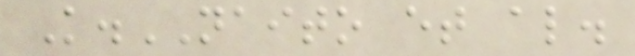K.NAITO et al.
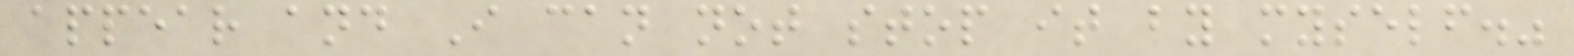appear and I can not stop it by myself."
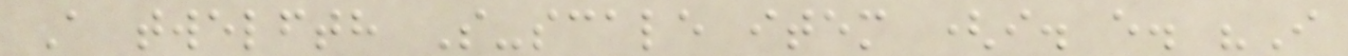A twelfth S-scale item (i. e. "I
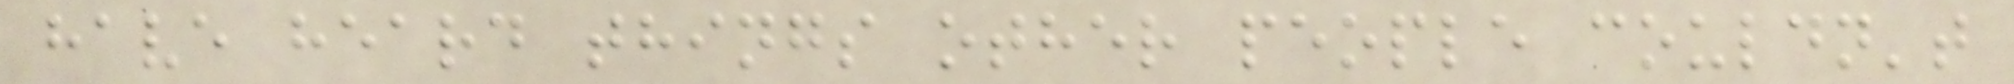have heard things other people couldn't
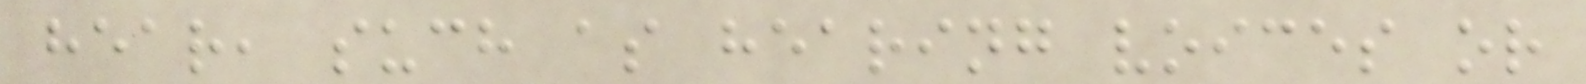hear, such as hearing voices or
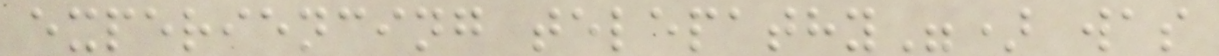experiencing telepathy") was
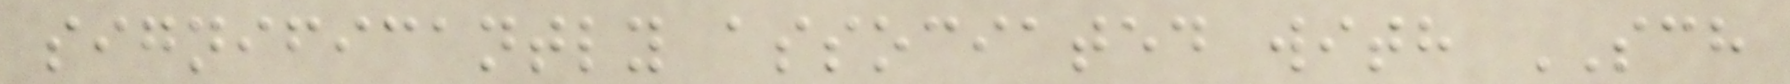significantly associated with SCH
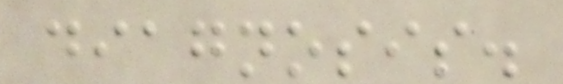diagnosis.
